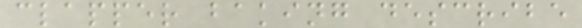clapper baking describe
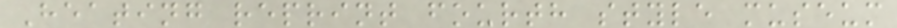Heating reprint fourth style museum
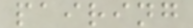pairing
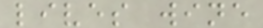lives wine
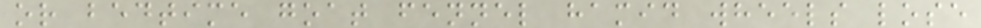or bedtime goat fennel hamid wheels lose
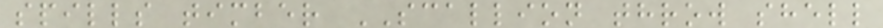spills timber SCALLION throw shell
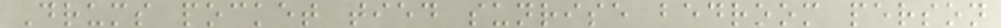Drums pocket tied sunrise bedroom person
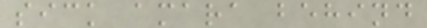sick amara behind
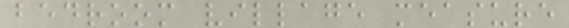bedroom village measure
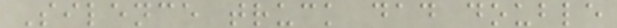Silence truck dad double
